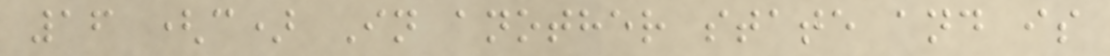16 (c) In another state and is
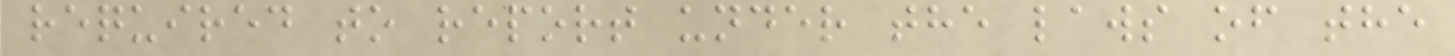required to report under the laws of the
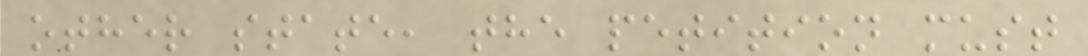other state, the petition must
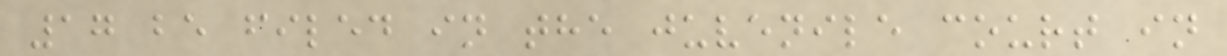17 be filed in the juvenile court in
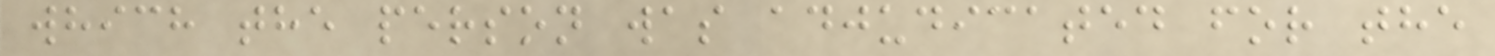which the person was adjudicated for the
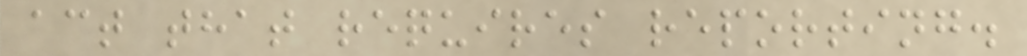act that requires reporting.
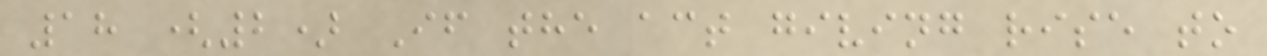18 (2) If the act giving rise to
